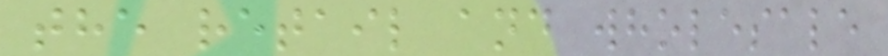the retail and wholesale
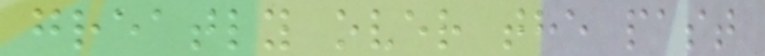greatly over the past
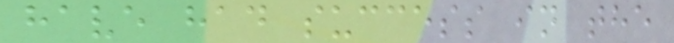have had success in the
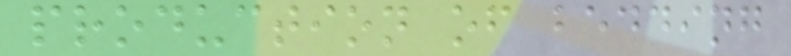production of bedding
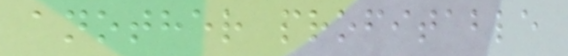another profitable
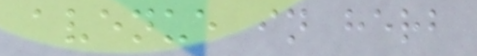avenue in herb
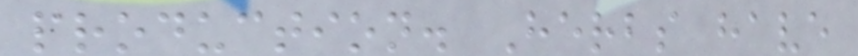production. Herbs have
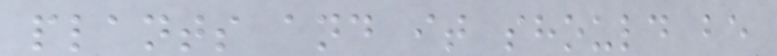plants and it should be
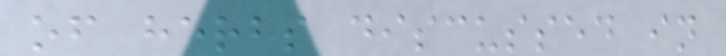of herbs discussed in
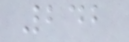242
